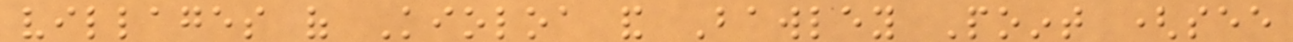villages of Kioloa and Bawley Point (see
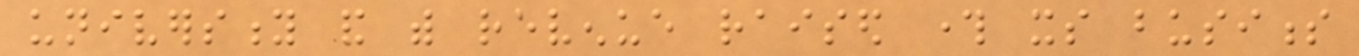university and with revenue raised through its business
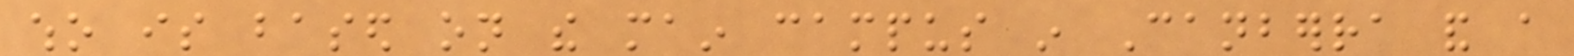who is based on the main campus in Canberra and a
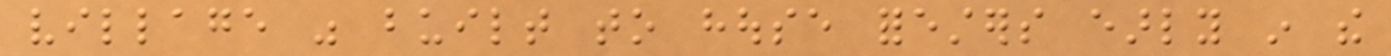village was built to house foresters early in the
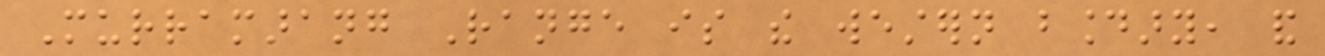Murramarang Range is the western boundary, and
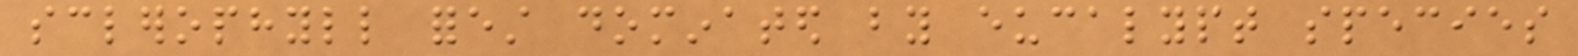sclerophyll forest dominated by eucalypt species
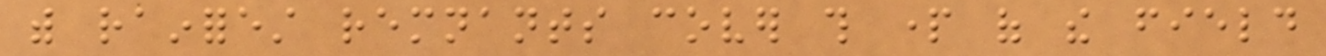with rainforest remnants cover this part of the field
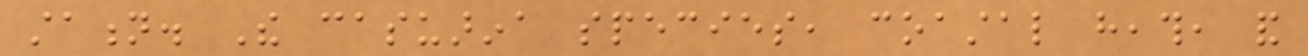station. The casuarina species, coastal heath, and
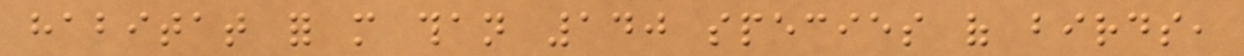habitat for more than 140 species of birds,
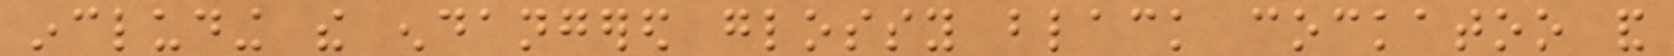including the endangered glossy black cockatoo and
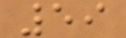59
